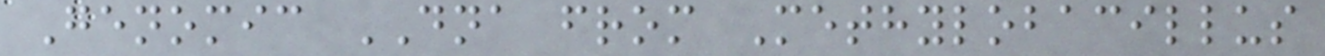Genomic DNA from Methylobacillus
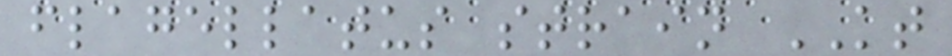flagellatus strain KT
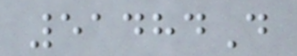51484D
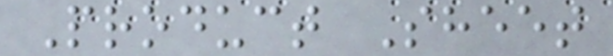Product Sheet
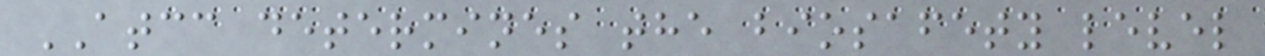ATCC determines the biosafety level
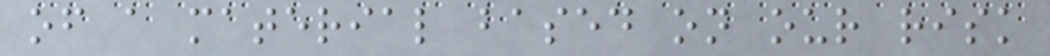of a material based on our risk
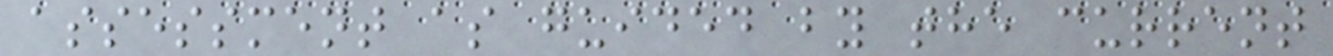assessment as guided by the current
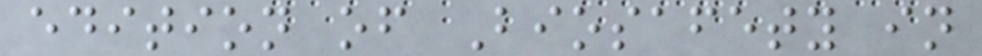edition of Biosafety in
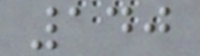140
